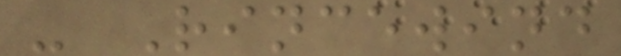- Rincewind
